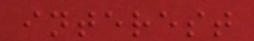interest
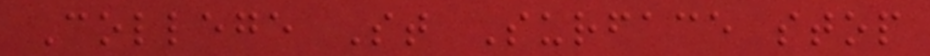College St Surface stop
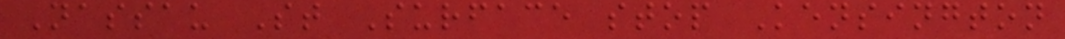Nassau St Surface stop Kensington
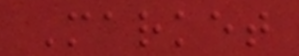Market
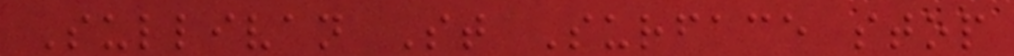Sullivan St Surface stop
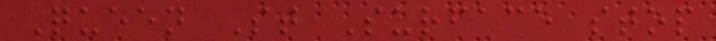Queen St Surface stop
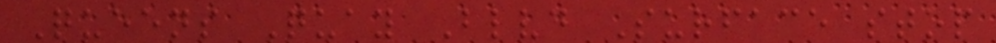Queens Quay Blvd Surface stop
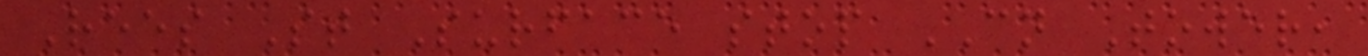Rees St Surface stop CN Tower,
